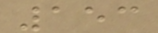153
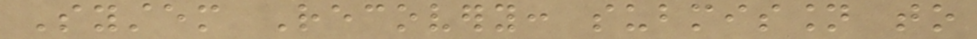System Recovery: submission to
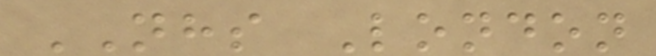NHS London
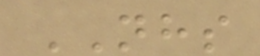NHS
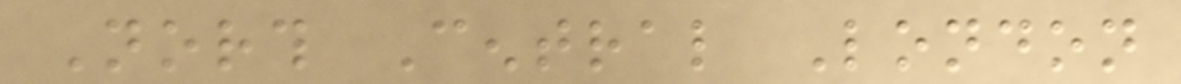North Central London
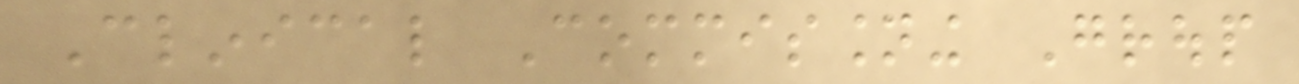Clinical Commissioning Group
